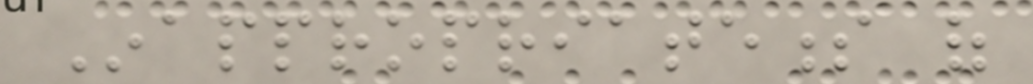Inappropriateness of
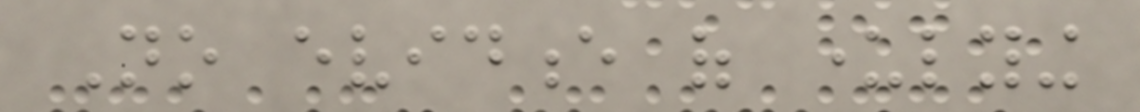No evidence of underlying
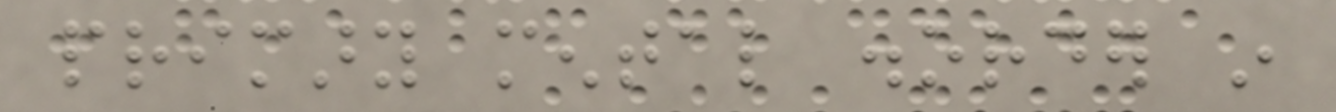primary mental disorder in
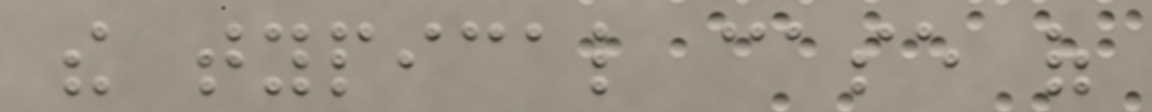the typical case of
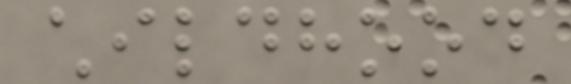childhood
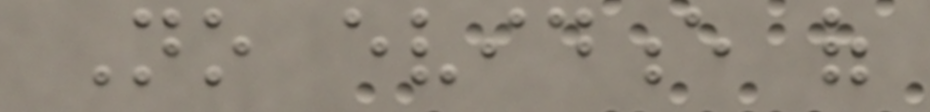No evidence of
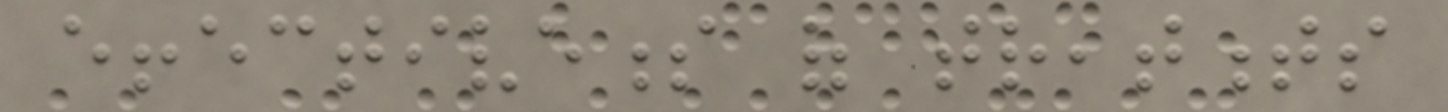effectiveness of treatments
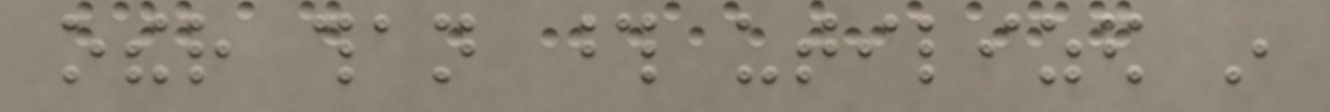other than those utilized in
